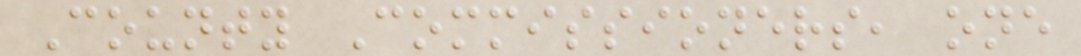County Commissioners, one
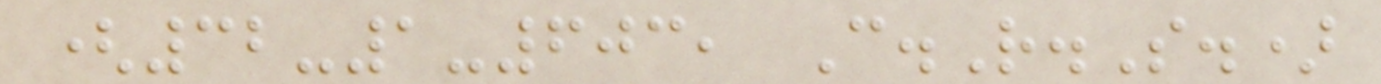(32-1-603, C.R.S.)
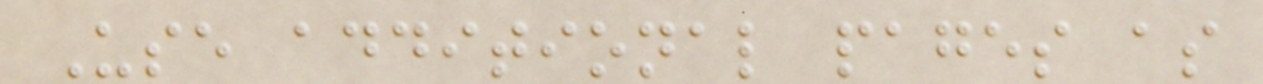Use additional pages as
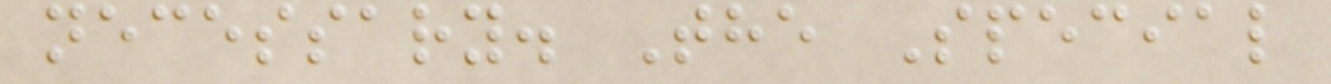necessary. The Special
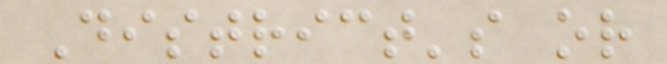District's or
